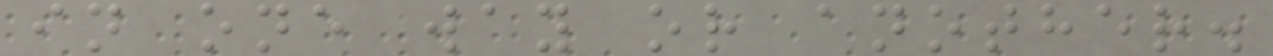in one way or another.
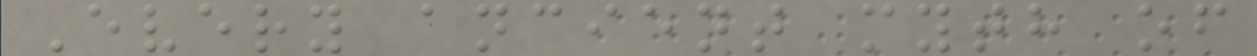Every ancient myth of
